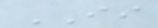II
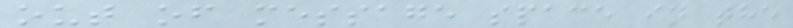out of message space in the
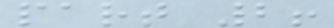part 2!
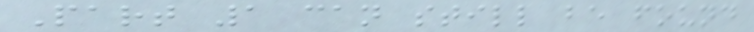Part 1 can still be found
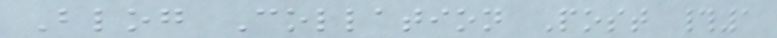Blog Collation Post #1
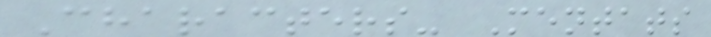Characters- Mentats
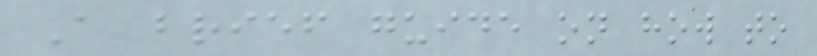A brief guide on how to
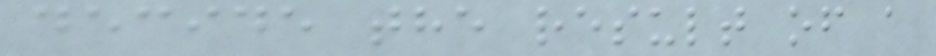decide the result of a
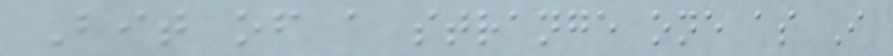Bit of a strange one as I
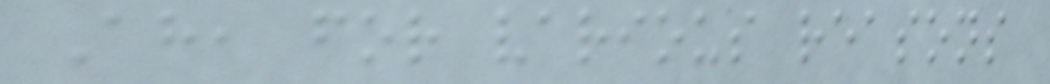Ah, for various reasons
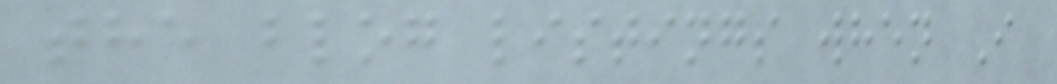the blog listings when I
